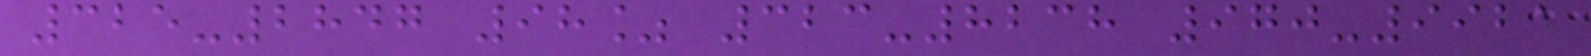325-2847 98% 323-8238 970-9921
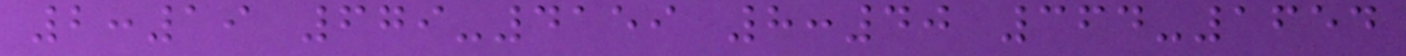2:19 679-4159 8:40 364-1654
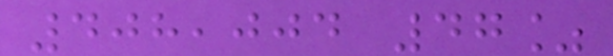408,004 47%
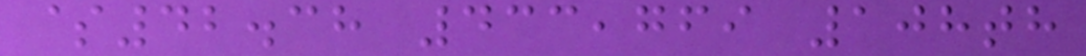$42.38 433,769 108th
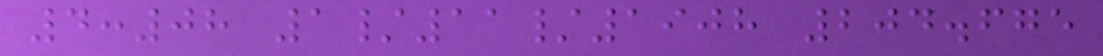4:08 1/11/1908 204.675
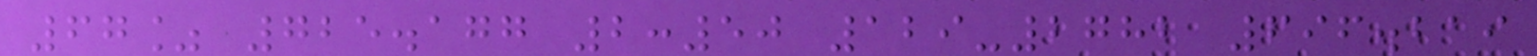67% 725.177 2:50 129-2782 696.219
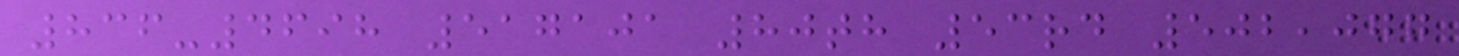836-4698 517101 80th 53rd 502,077
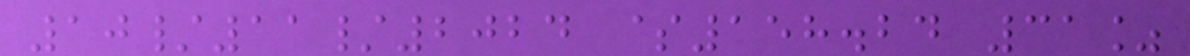10/11/2024 $158.24 31%
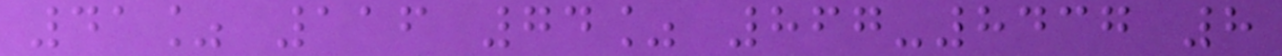41% 116 74% 867-8437 8
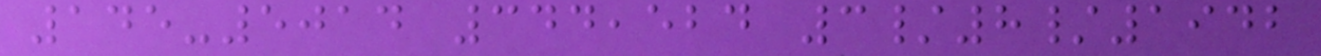145-5014 344,524 3/8/1942
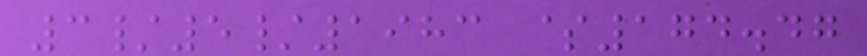3/5/1983 $174.47
